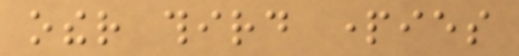other third parties
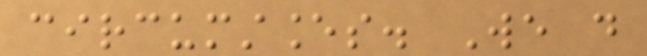circumstances. We do
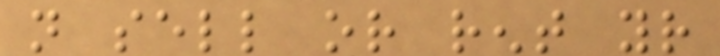not sell or rent your
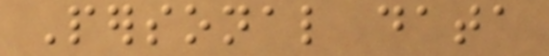Personal data
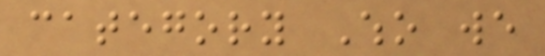category Who we
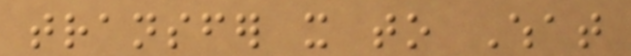transfer it to What
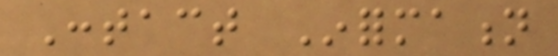Contact Information
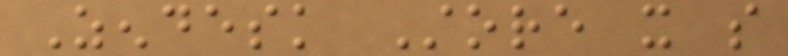Zendesk Store it so
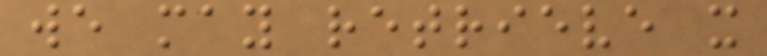we may retrieve it
